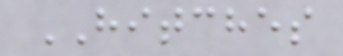HITCHES
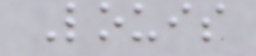Louis
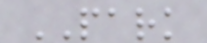PARK
